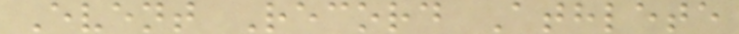Event Record Athlete
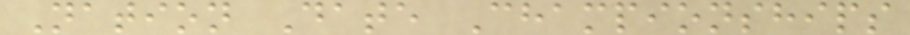Nation Date Championships
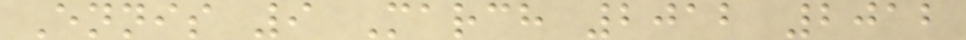Ennis 9 March 2012 2012
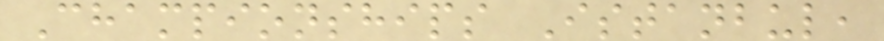Championships Istanbul,
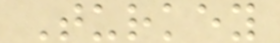Turkey
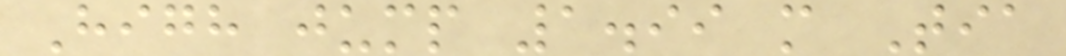High jump 1.99 m Tia
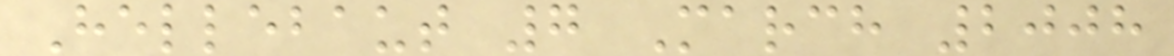Hellebaut 7 March 2008
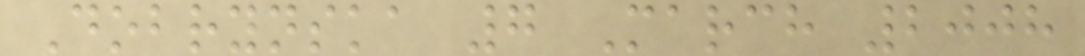Dobrynska 7 March 2008
